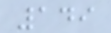149
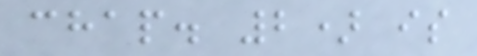chap. 2) is
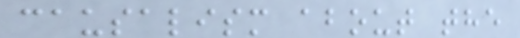causalism about the
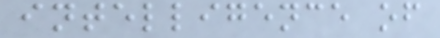intelligence of
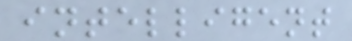intelligent
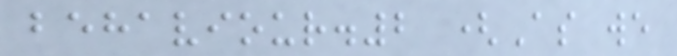behaviour.2 (As we
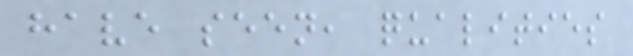have seen, qualities
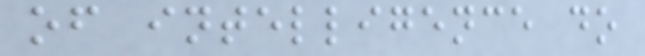of intelligence do
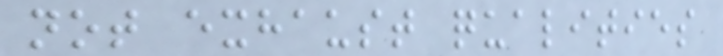not exhaust qualities
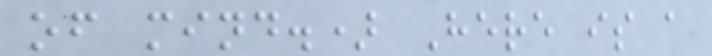of mind.) Here is a
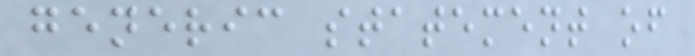generic statement of
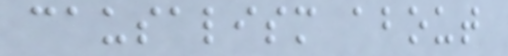causalism about
